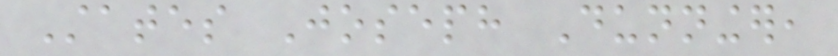States Joseph Dunninger,
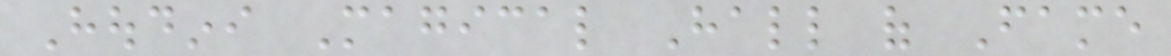Houdini Magical Hall of Fame
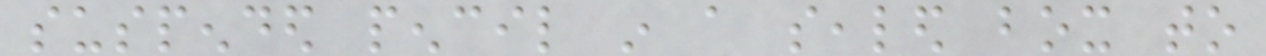suspended pencil in a sealed box to
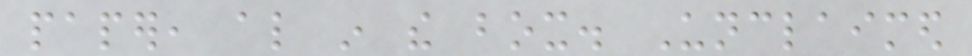paper, also in the box. Unclaimed
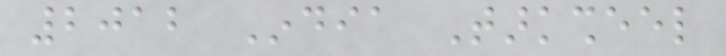2012 India Tarksheel
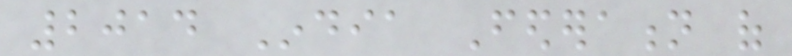2014 India Federation of
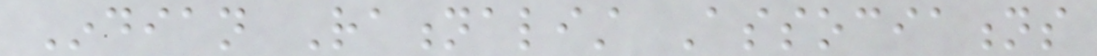Indian Rationalist Associations
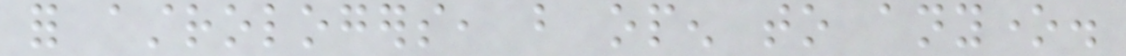for astrologers, but open to anyone.
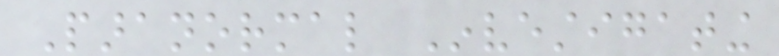Paranormal Investigating
